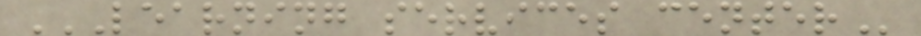LEARNING SERVICES CENTER
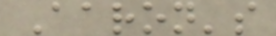Aaron's
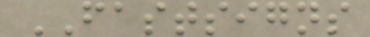FASTSIGNS
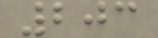203
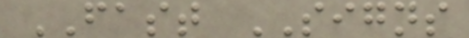FAST SIGNS
